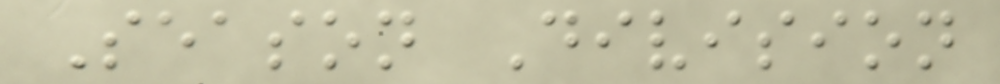Season Division
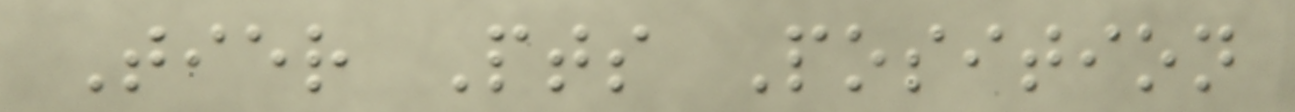Tier Pts Position
